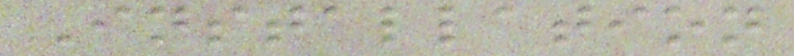Installation
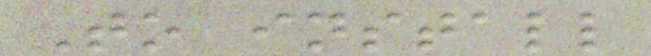To install
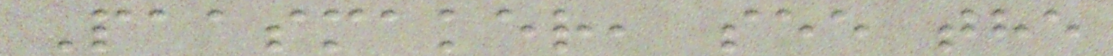Paasmaker, see the
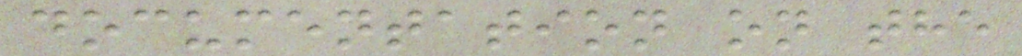documentation on the
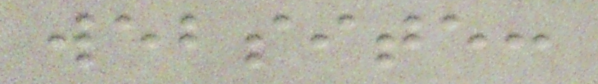website:
